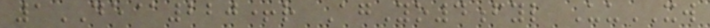1DE@220+r AgYo4fyl UuXW
